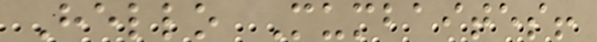Hello Mumbaites!
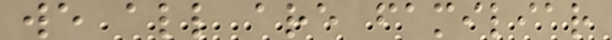we all are familiar
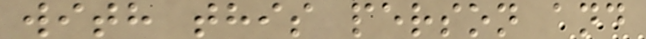with this person and
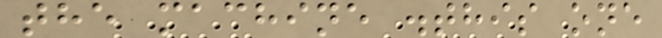the machine .this one
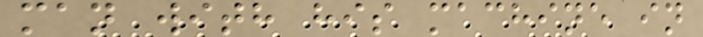man with his machine in
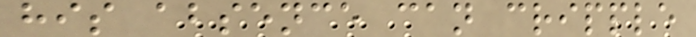his absence can cripple
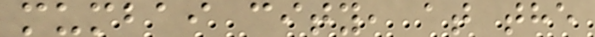mumbai city, at the
